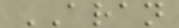ARAN
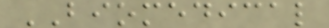BIOMEDICAL
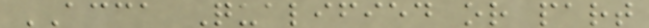ACCA Qualified or part
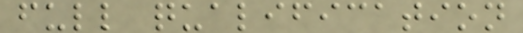full qualification
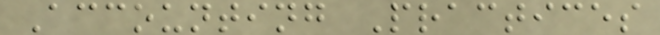Accounting Practices
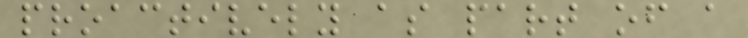proactively as part of a
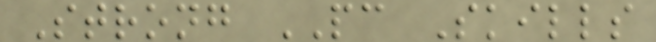Strong PC Skills
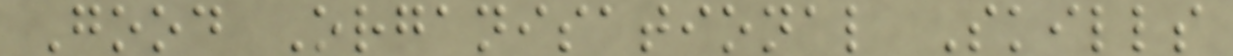Good Organisational Skills
